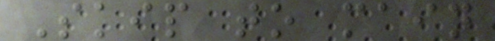Skip to main
